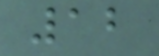12
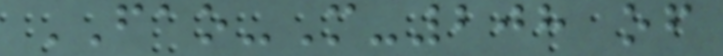FAO-M-208 of
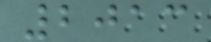2013
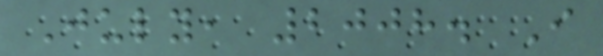July, 2008. I
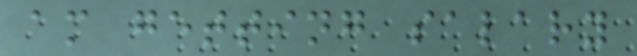am getting salary
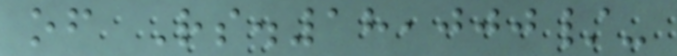of Rs.18,000/-
